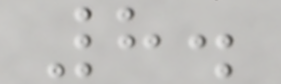8.
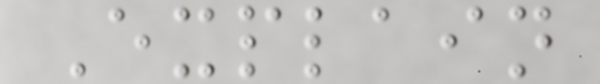Explain
